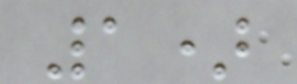1)
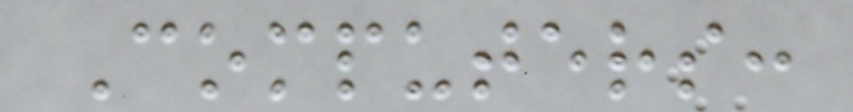Computers:
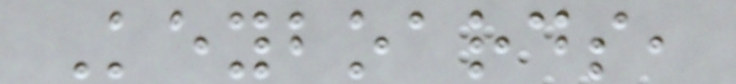Keyboards,
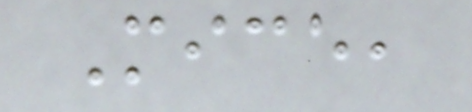Mice,
